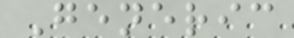Generic
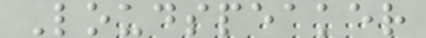Loudspeaker
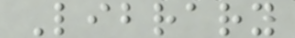Library
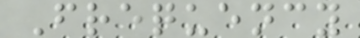Frequency
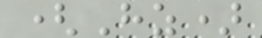(Hz)
